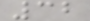32
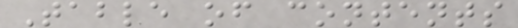Table of contents
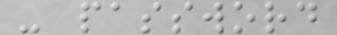- password
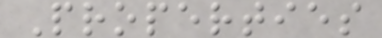Properties
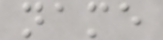name
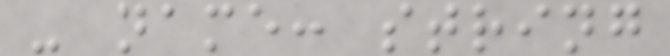- name: string
